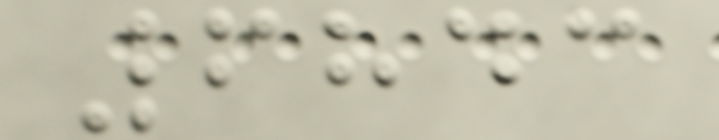6843
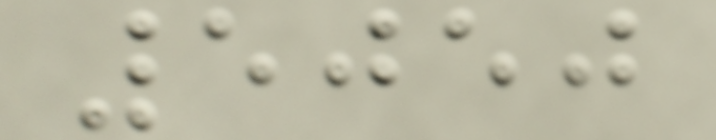5050
